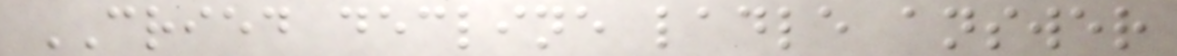CRIED decline ladle answer
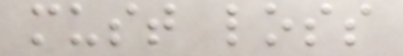must loss
